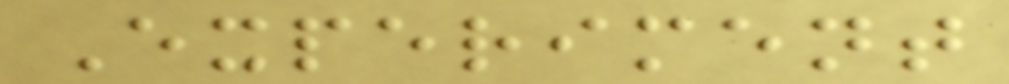Experiment
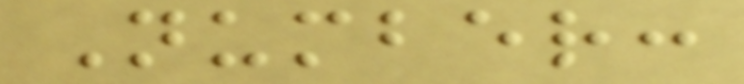Number:
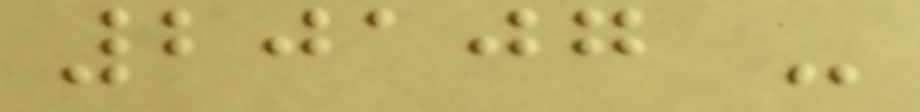20107 -
